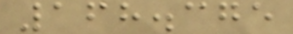168.375
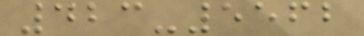423-5562
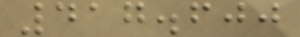417.600
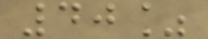40%
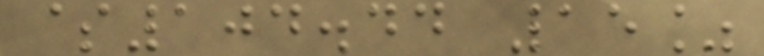$104.44 15%
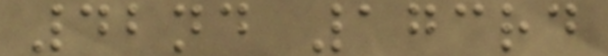42nd 173rd
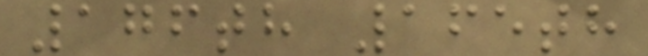176th 165th
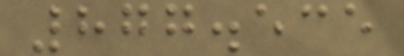877.535
